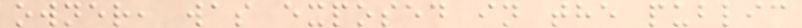owner, was exposed in the public
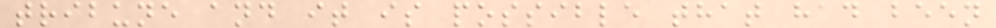tribune and it is possible that had been
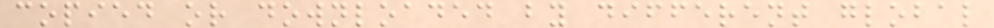copied or downloaded by different global
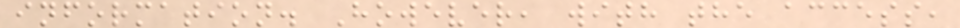information. However, with the access,
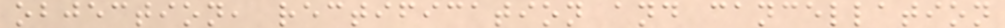objection, rectification and cancellation
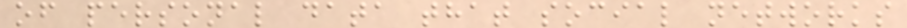of personal data that social networks
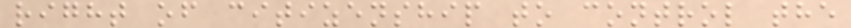right of citizenship to control the
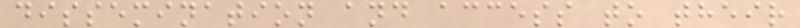dissemination and access to their
